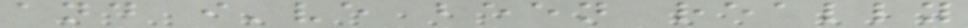and i've been really
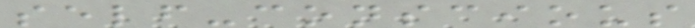self-conscious
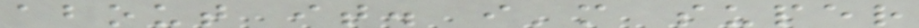about it. i'm super
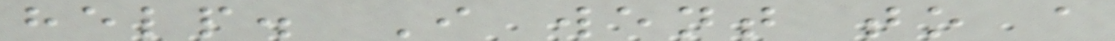help. I went to a
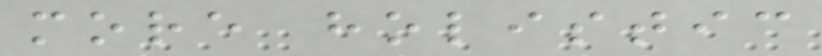more holistic
